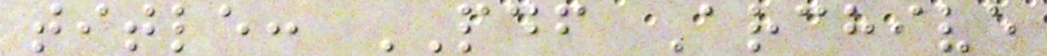title: PDF Archive
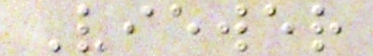Viewer
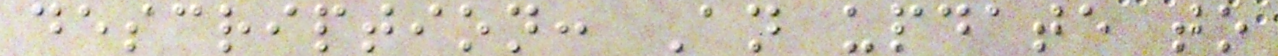description: An update to
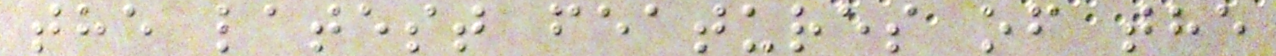the latest features of the
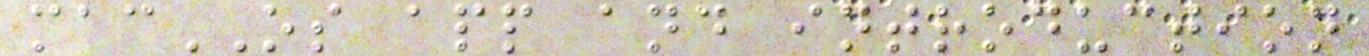macOS app and introduction
